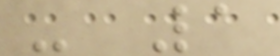- 1
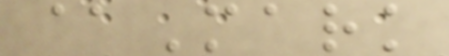@Mark
